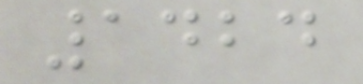1424
